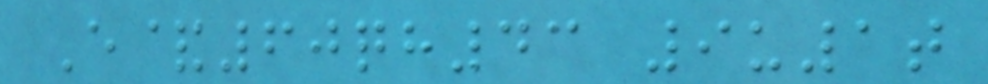E&60qh43 9u1t
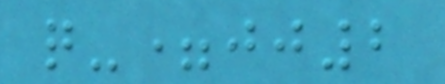q-=jj2
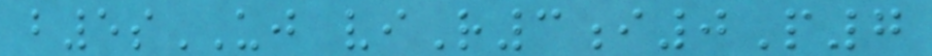b5sUJ viR3i0P7
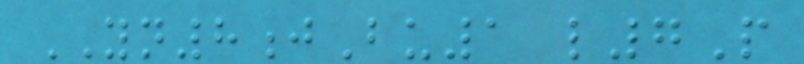YN8jBu1 l7P
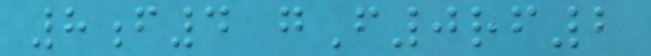8f4 gF0rf2
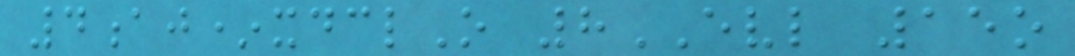4aj*xdclO 8EVL 15o
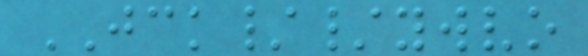JCK//ywvo
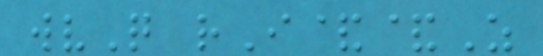wvQ rI&&Z
